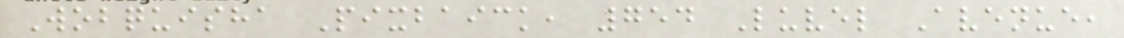Wobquisha Pixbaick, 754 Luvel Avenue,
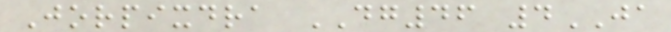Jorpixdra DG46 4JA
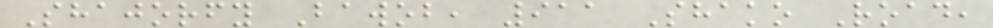Shajorfy Bawob, 911 Shako Road,
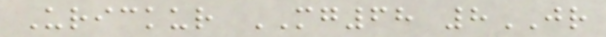Urickur MG68 8JR
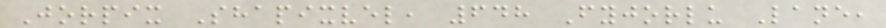Jorpix Shapixvel, 648 Fyjorlu Lane,
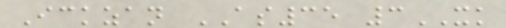Ickzan AS35 3XK
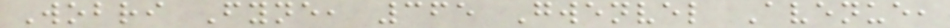Wobri Fyne, 365 Gwenvel Avenue,
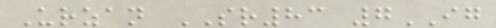Urzan SR83 7IG
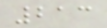213
